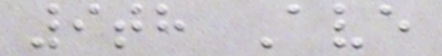9th Ave
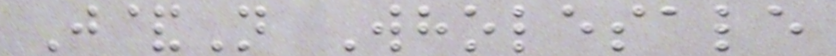J&N Wholesale
